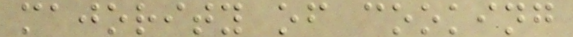majority of cooking
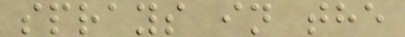sprays in the
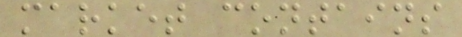market contains
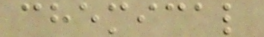chemical
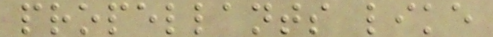propellants like
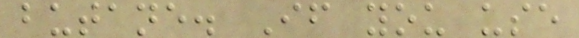butane. If you use
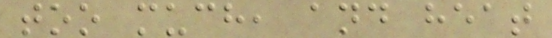too much, and heat
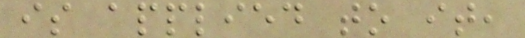is applied to it,
